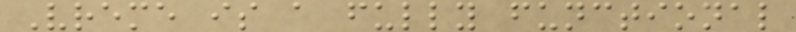Vreme is a fully functional
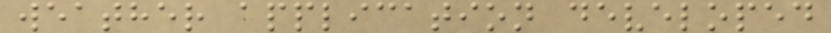weather application developed
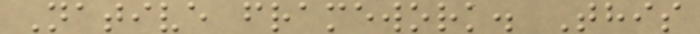Native framework. This
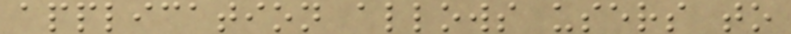application allows users to
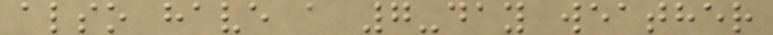also have a 7-day weather
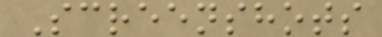Screenshots
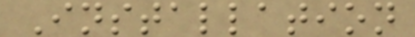Installation
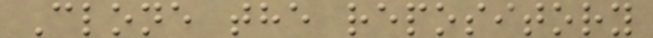Clone the repository
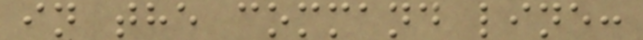in the command line:
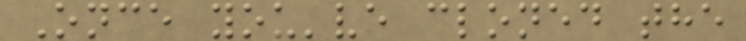Once you've cloned the
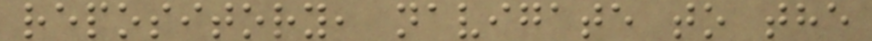repository, navigate to the
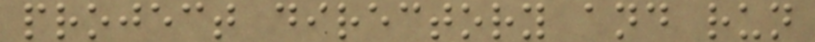project directory and run
